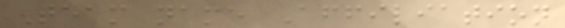Team name Affiliation
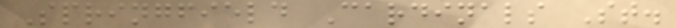Springfield Cardinals St.
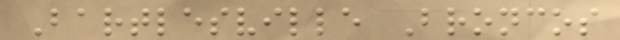Bartlesville Broncos
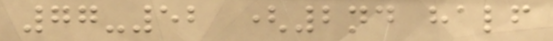77-52 (2nd half
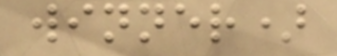winner)
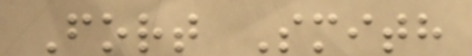Fort Smith
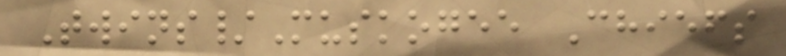Twins/Muskogee Chiefs
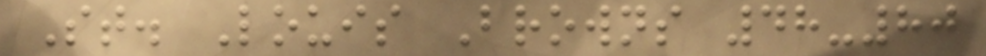St. Louis Browns 48-80
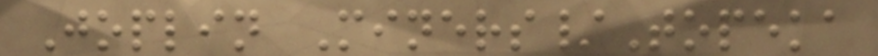Joplin Miners/Topeka
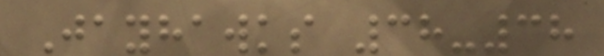Jayhawks 38-38
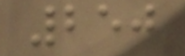250
